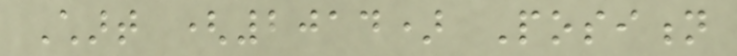Chart (2014) Position
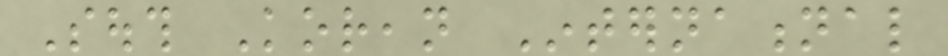South Korean International
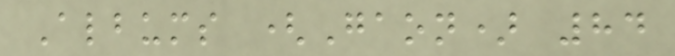Albums (Gaon) 84
